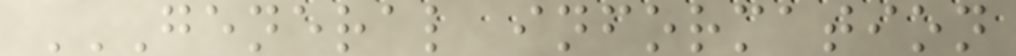GENERAL INFORMATION
